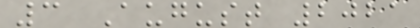3 August 2021
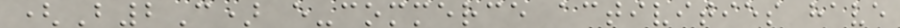(B2C) e-commerce activities have
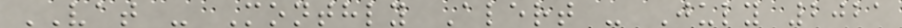VAT - Monthly Alert - July 2021
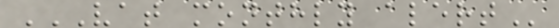VAT MONTHLY ALERT
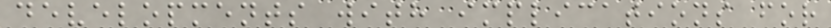developments with implications for
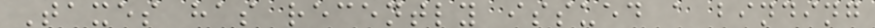Taxes has recently issued a binding
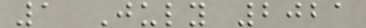1 July 2021
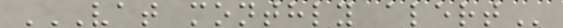VAT MONTHLY ALERT
